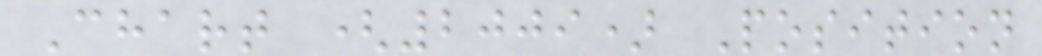Chart (2009) Position
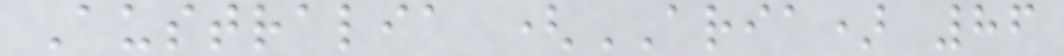Australia (ARIA) 86
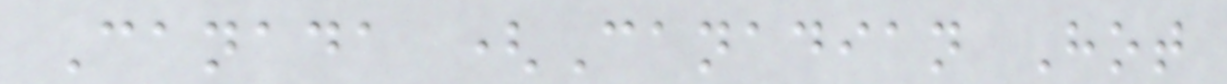Canada (Canadian Hot
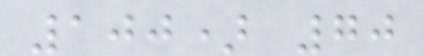100) 70
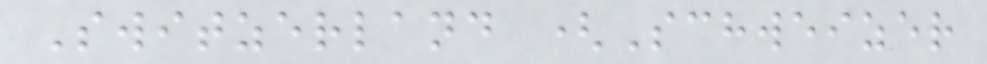Switzerland (Schweizer
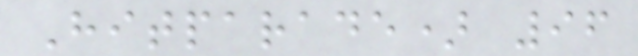Hitparade) 96
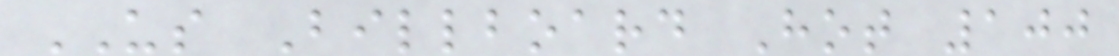US Billboard Hot 100
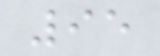95
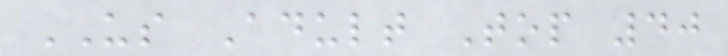US Adult Top 40
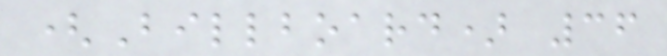(Billboard) 36
